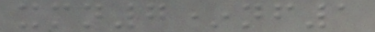xmn7*nf1
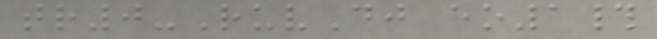tr0-RuvDj eo1#
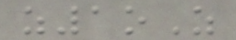z1oZ
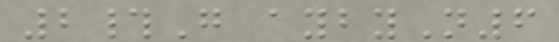2#G aybyN6
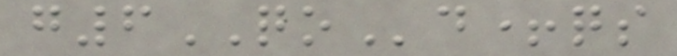g6QOd+qs
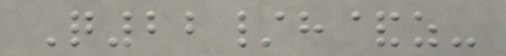Q22/h&z-
